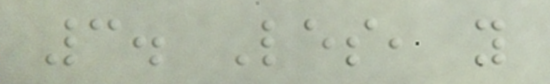3. Les, you
